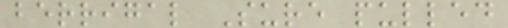berrigal Sure pulled
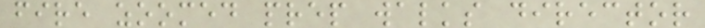fire zoomed prep walks director
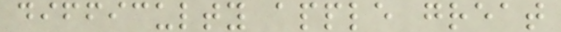difficulty apple great
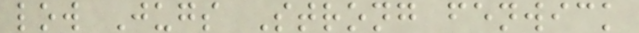low Jugs Strong fenwick
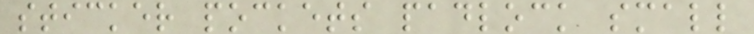sticker pockets padlock small
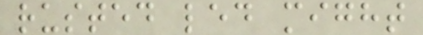rusted led might
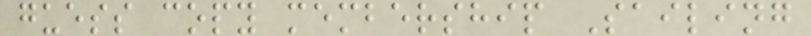guess copy membership Sailing
